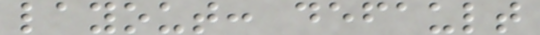layout: default
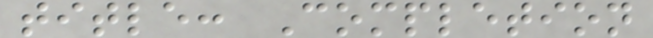title: Completion
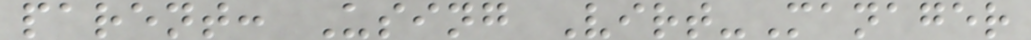parent: Using Virt-Manager
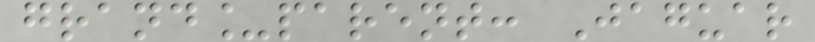grand_parent: Jaguar
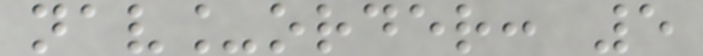nav_order: 5
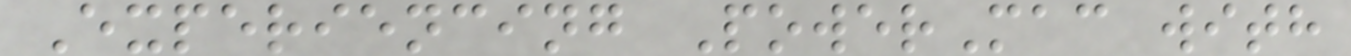Experiencing PowerMac with
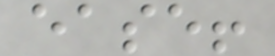ease!
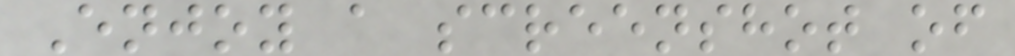Enjoy a screenshot of
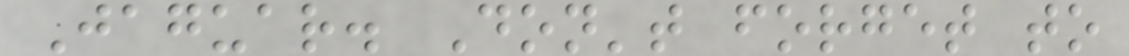Jaguar. Don't forget to
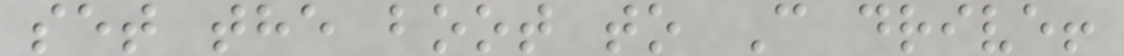set the boot to C drive!
